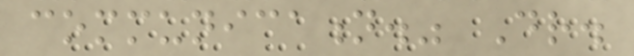communication." Dr.
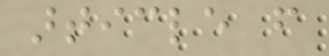article from
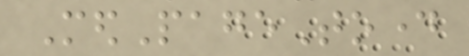MedPageToday
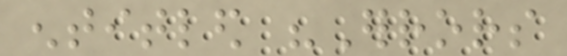entitled "Errors
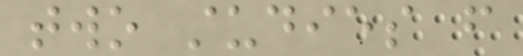two studies from
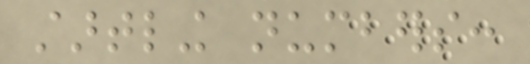startling numbers:
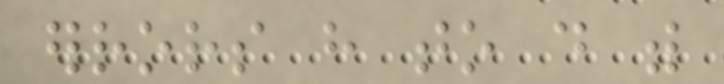errors have to do with
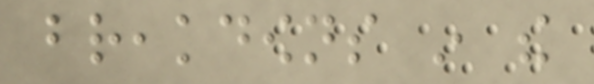breakdowns in the
